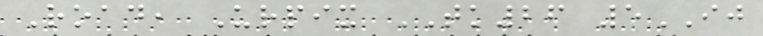Road, Urpix TK26 5IJ
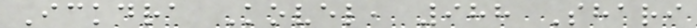Ickdra Kovel, 988 Shari
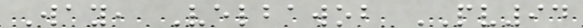Way, Velbawob PV94
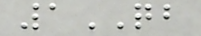1QB
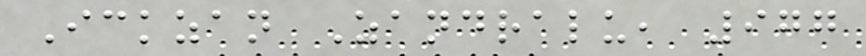Ickzan Zandralu, 977
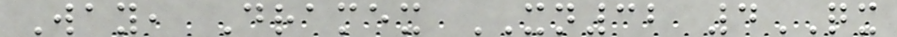Way, Dramex XN32 4QX
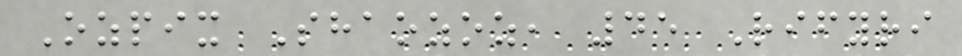Ozpix Shaozoz, 45 Rifyri
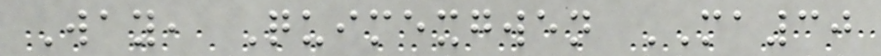Way, Quimexgwen MA30
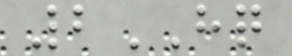2HQ
